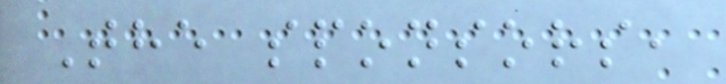The sponsors,
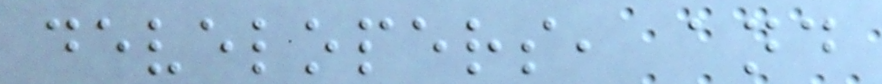developers, and
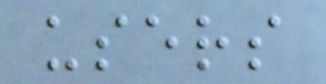users
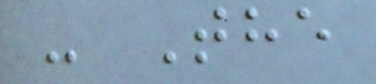- The
